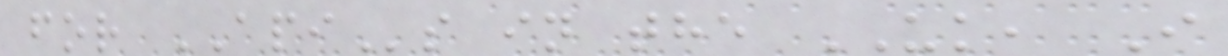for APIs in the UK, I
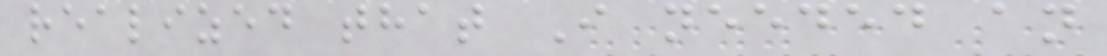realized that I needed an
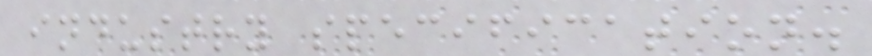industry specification.
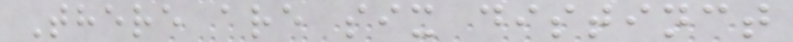There are six distinct
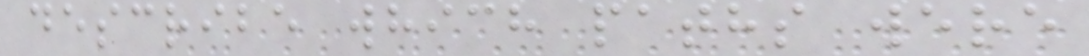describe which paths were
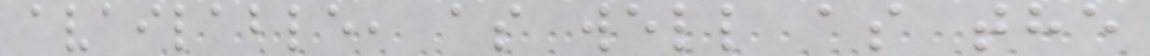available, as well as the
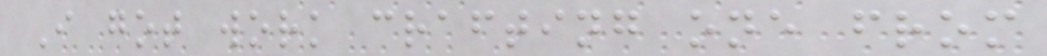I got work crafting one from
